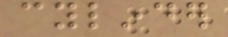cylinder
